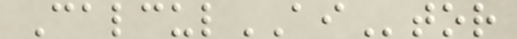CalculAItor
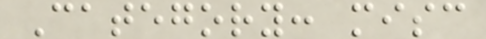Category: misc
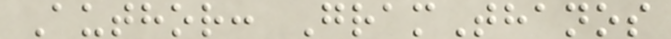Author: GramThanos
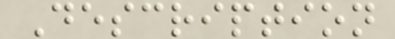Description
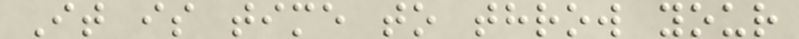It is time to throw your
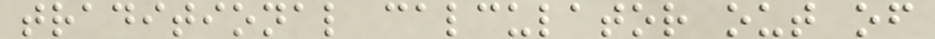traditional calculator out of
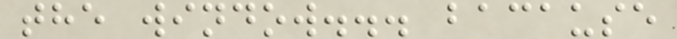the window... bacause
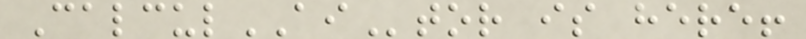CalculAItor is here!
